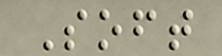Soft
